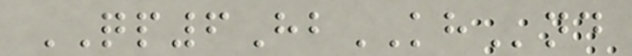QP6HbKHnd
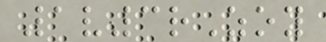1v3rZoy
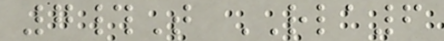7#T RLA6
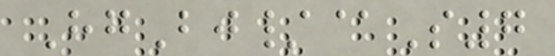HgBj/@S7
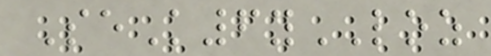SeK6yLOZ
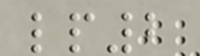lp2
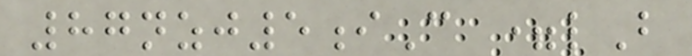87nzj5iC =lB
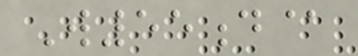W55d@
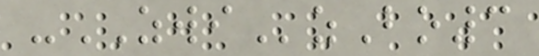-ZWIzBo3
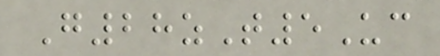G28zT5Uc
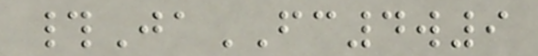#JaFC4w9
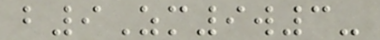b9Zm9w3-
